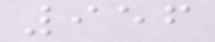956
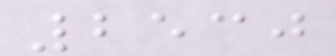2530
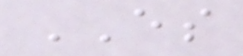ES
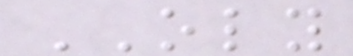OLY
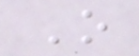O
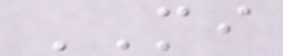MI
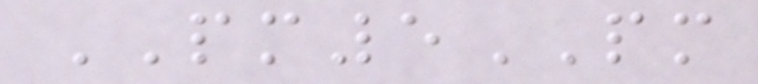PM5PM
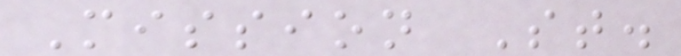Mission St.
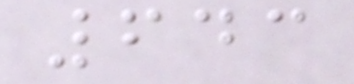643
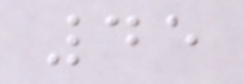45
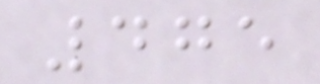475
